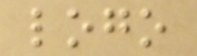logo
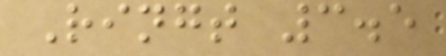Ringt 3.5
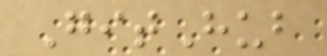GitHub
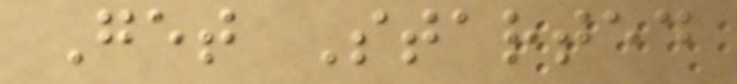Get Started
